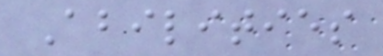Abilities
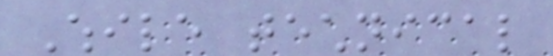While technical
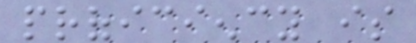proficiency is
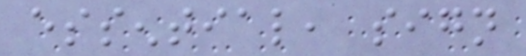essential, sign
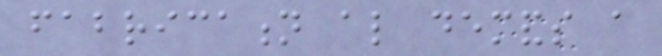fabrication also demands a
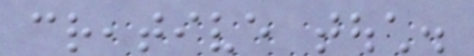creative touch.
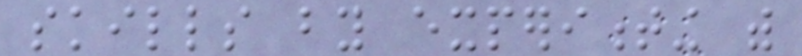skills by experimenting with
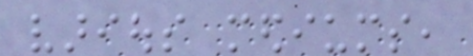various mediums,
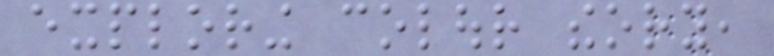exploring colour theory,
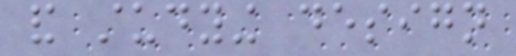and studying design
